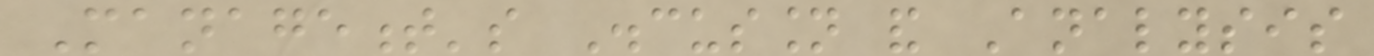Management's Discussion and Analysis
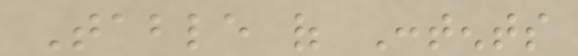Table of Contents
